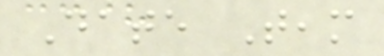Date Team
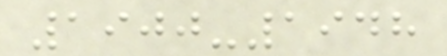1900-1948
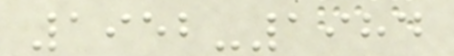1952-1984
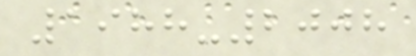1988-2008
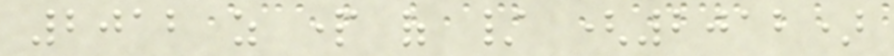2012 as part of / (2012)
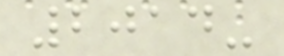2014-
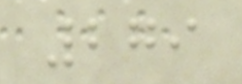279
